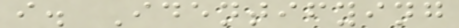i. Identifying
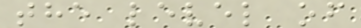the level of
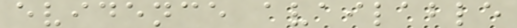evidence available
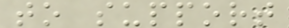to support
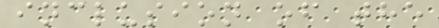inclusion of the
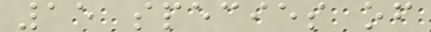15 species of
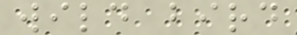wild bird
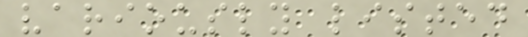variously listed
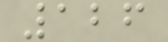126
